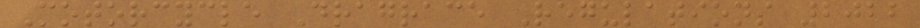Motorcycle Dragrace Regulations 2022
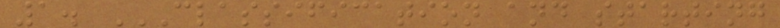1. CLASSIFICATION AND STARTING
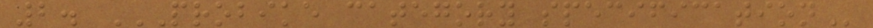2. PROBIKE CATEGORY SPECIFICATION
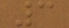3
